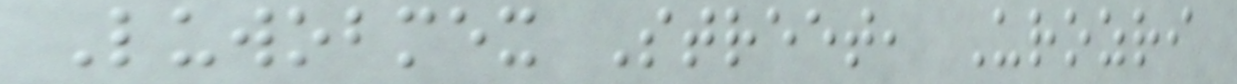Luwobmex Street, Urozri
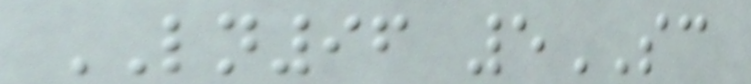LN96 5SC
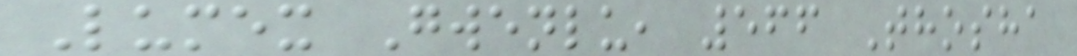Lumex Gwenlu, 566 Thosha
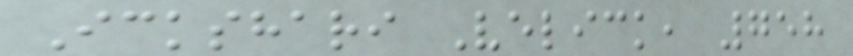Ickshari Velick, 758
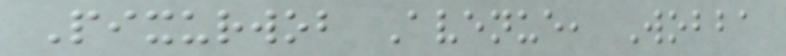Pixurwob Avenue, Wobba
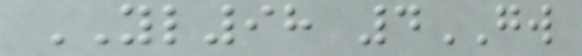YL98 4GW
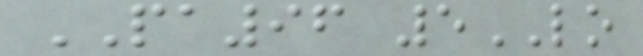PA96 5LO
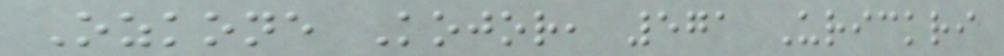Ozkone Kojor, 571 Urickri
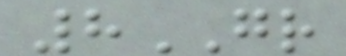8GR
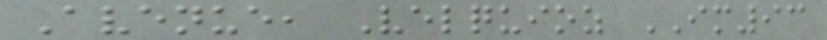Avenue, Velquioz IM93
